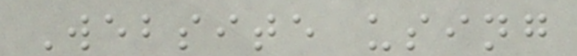Website using
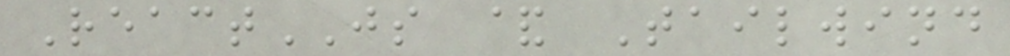ReactJS & Tailwind
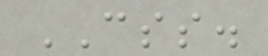CSS.
